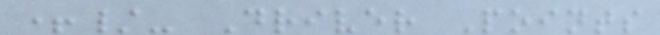+/- Driver Points
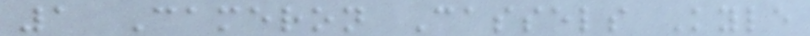1 Cameron Cassels Kyle
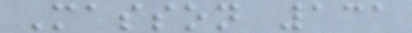Masson 131
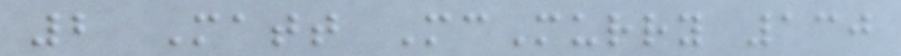2 Matt McMurry 130
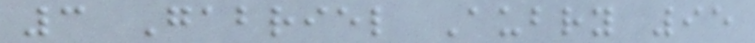3 Gabriel Aubry 95
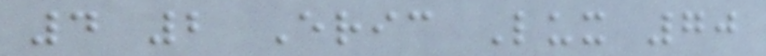4 2 Eric Lux 70
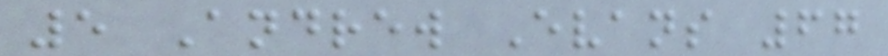5 Andrew Evans 67
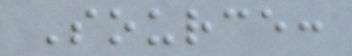Source:
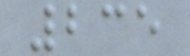235
